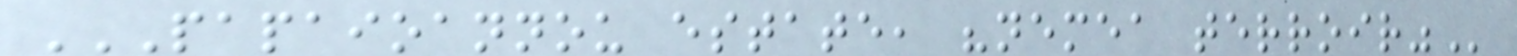PAPAIOANNOU ESTATE, "NEMEA TERROIR"
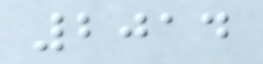2014
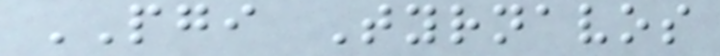PGI Tyrnavos
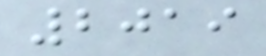2019
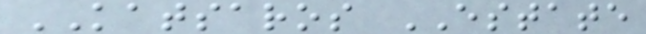KATSAROS ESTATE
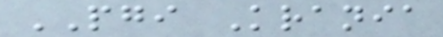PGI Krania
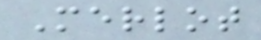Merlot
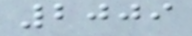2009
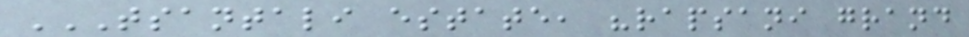TSANTALI ESTATE, "RAPSANI GRAND
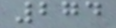274
